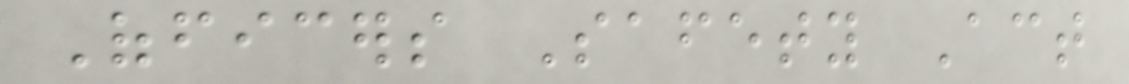Officers Safety Act
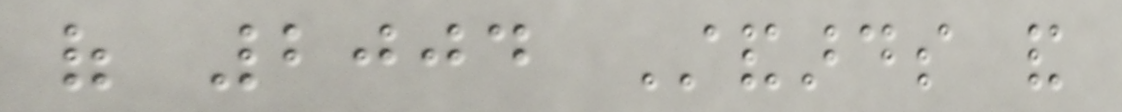of 2004 Standards and
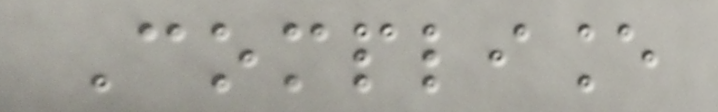Compliance
